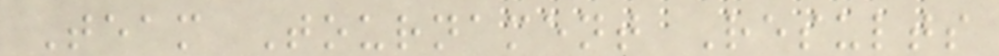Team Tournament Results
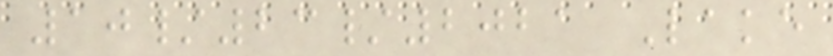10/23/2021 Lake
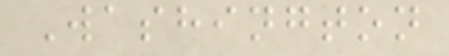Washington
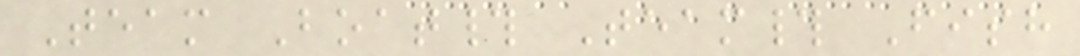Team Boat# Team# Fish
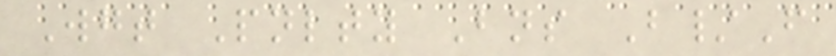Wgt Pnlty Bns B/F
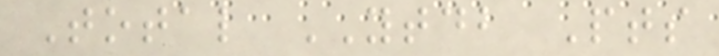Total YTDB Pts
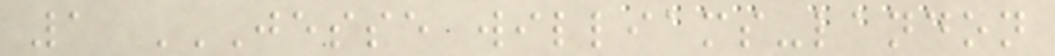1 JESSE WILLIAMS-LANDON
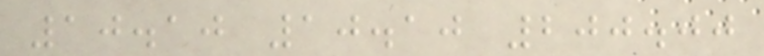10.10 10.10 200.00
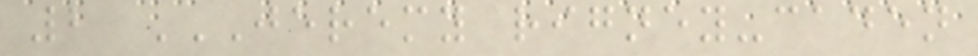2 JEREMY RIGNEY-CADEN
